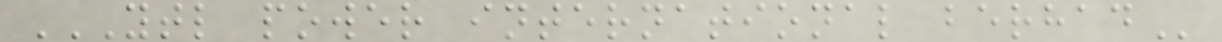YTL POWER INTERNATIONAL BERHAD
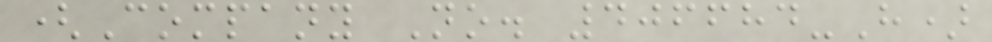(Company No. 406684-H)
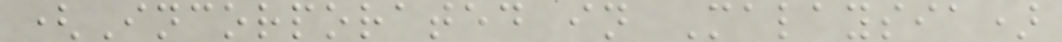(Incorporated in Malaysia)
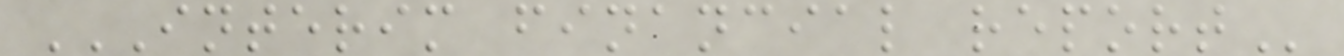INTERIM FINANCIAL REPORT
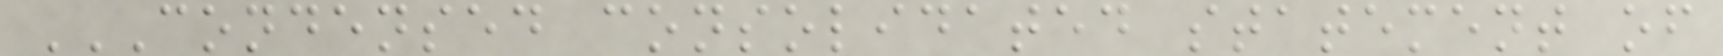CONDENSED CONSOLIDATED STATEMENT OF
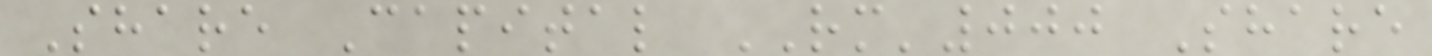Share Capital RM'000 Share
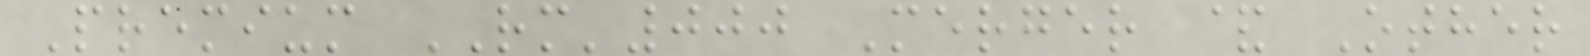Premium RM'000 Merger & Other
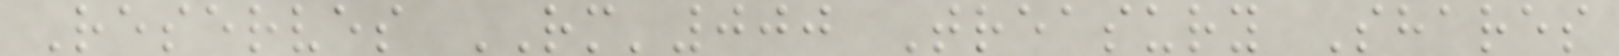Reserves RM'000 Treasury Shares
